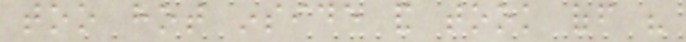too hot inside and took off his
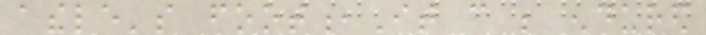athele's foot,It can be endured
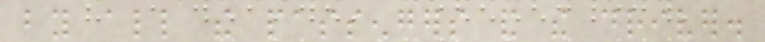by all the passengers and the driver.
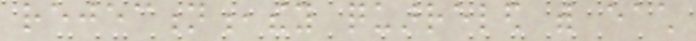rejection,they quarreled with each
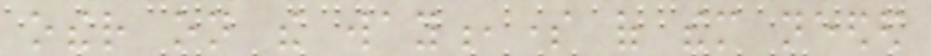other on the way,some of them needed
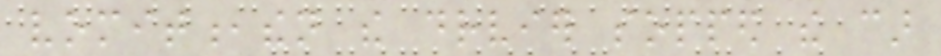vomit,then the drvier sopped the car
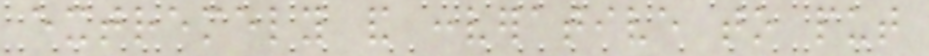extremely and converative to put
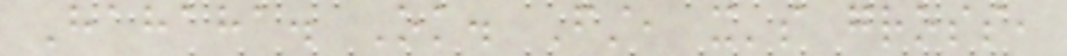Hahaha. Ok. First, it's gross,
